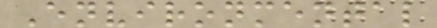Environmental
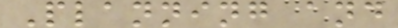Planning and
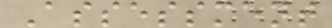Assessment
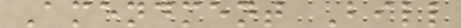Amendment Bill
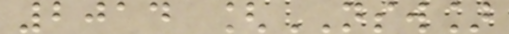2014 [NSW]
